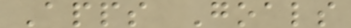Apps Goals
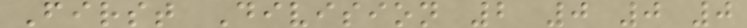First Division 2 0 0 0
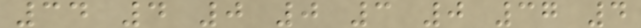34 4 0 0 3 0 37 4
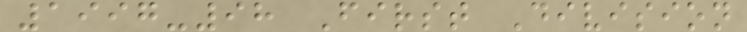1997-98 First Division
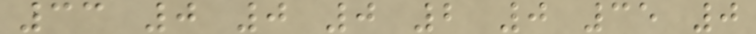33 0 0 0 2 0 35 0
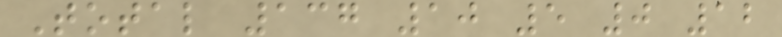Total 137 10 5 0 12
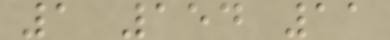1 154 11
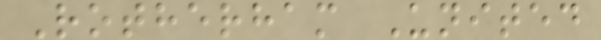Rotherham United
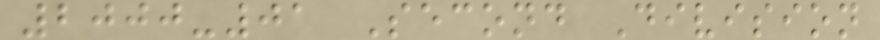2000-01 Second Division
